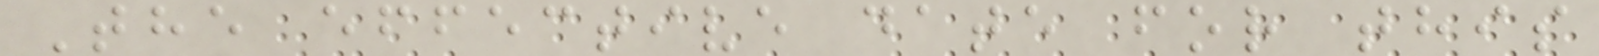The effective date for this
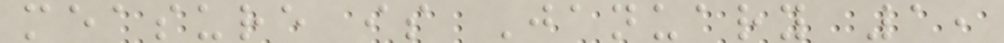measure is January 1,
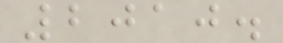2010.
